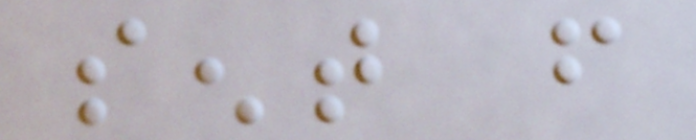sent from
